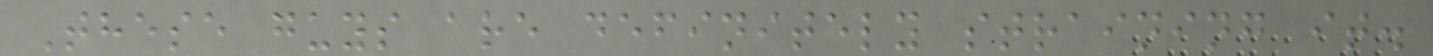These guys are definitely straining it.
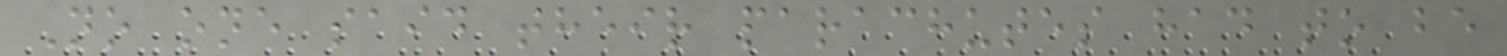No one said their parachutes had to be
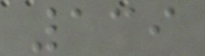139
